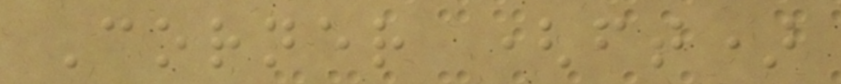Corner (ft)
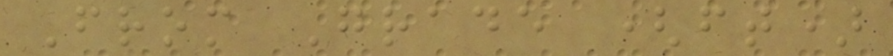From Grade (ft)
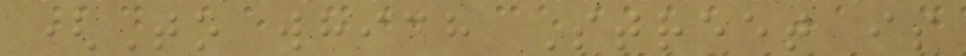(To which Street is
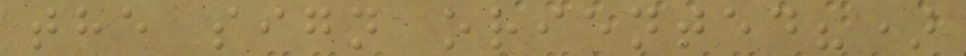the sign oriented?)
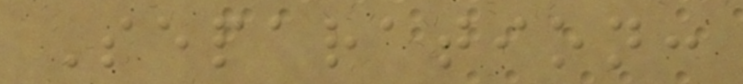Separation:
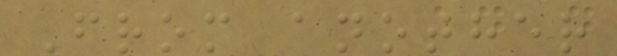From another
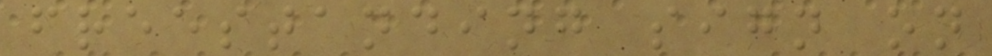freestanding sign on
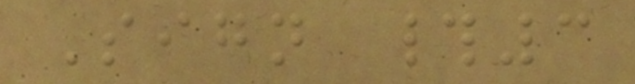Sign #3
